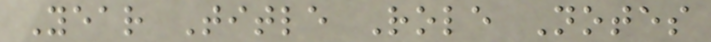Year Title Role Notes
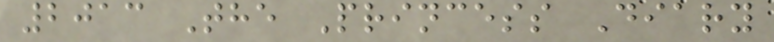2013 The Princess Diary
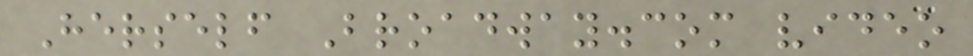Herself Broadway.com video
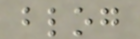blog
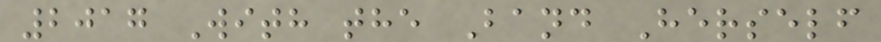2017 With the Band Herself
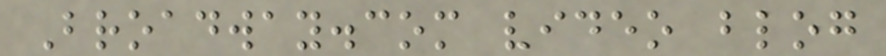Broadway.com video blog
